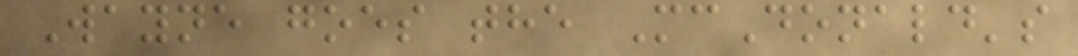Wayne goes the McDonald's
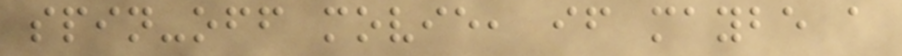spin-off movie, if maybe a
